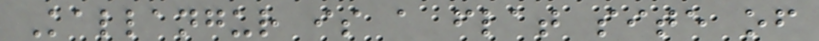Kallangur is a flat site of
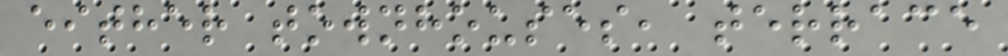either townhouses, terrace
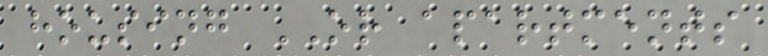housing OR apartments
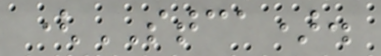(STCA).
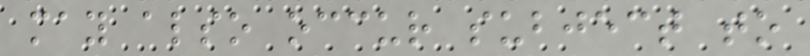may also occur subject to
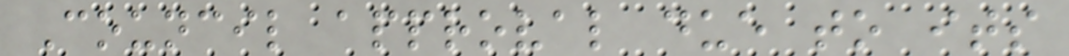Council approval due to its
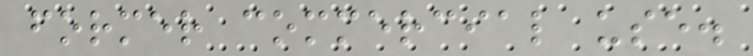former commercial use.
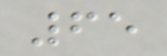65
